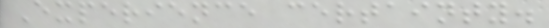Experience certainty.
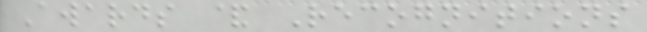Awards & Recognitions
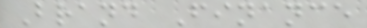Brand Finance
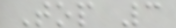Top 3
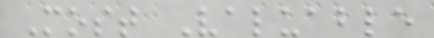Most Valuable
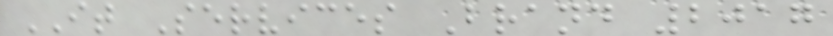IT Services Brand 2017
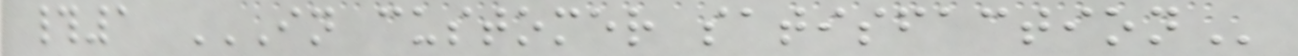#1 IN CUSTOMER SATISFACTION
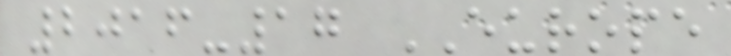2016-17 EUROPE
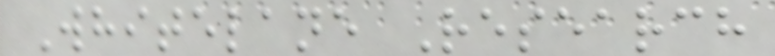Whitelane Research
